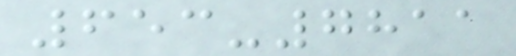653-7811
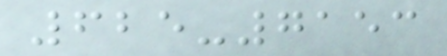625-7153
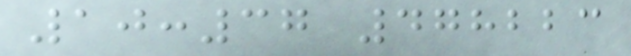10:37 478223
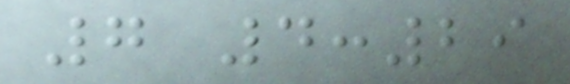7 4:29
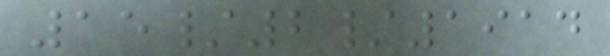15/2/1914
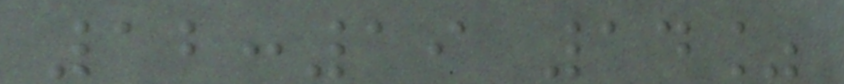12:19 14%
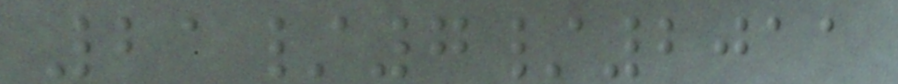21/7/2011
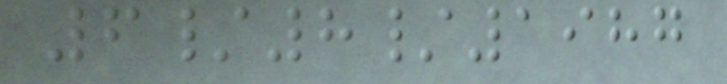6/8/1987
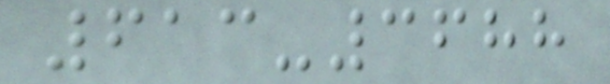613-3688
